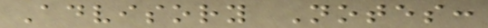Advisory Notes:
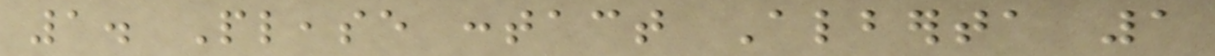1. Please contact Alberta 1
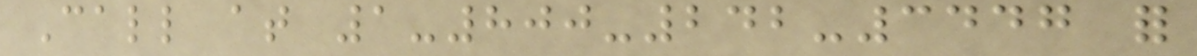Call at 1-800-242-3447 for
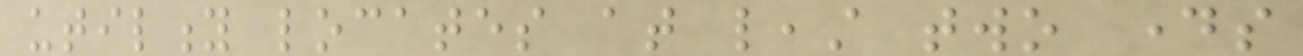utility locates at least two days
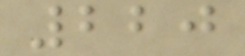220
